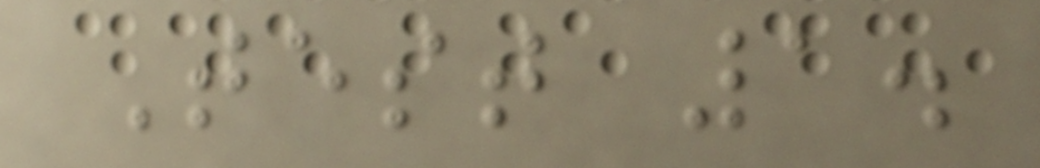Test 1.
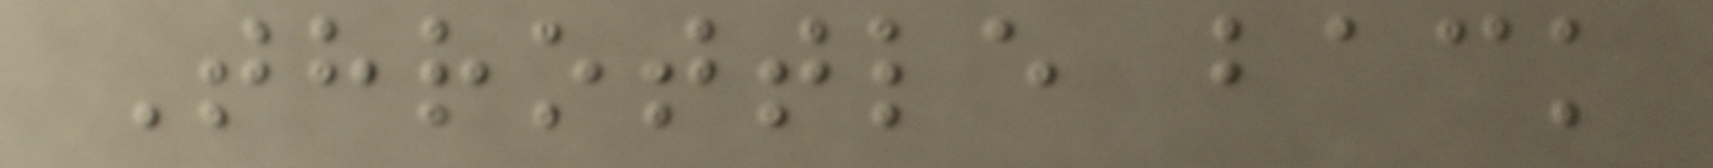Throttle back
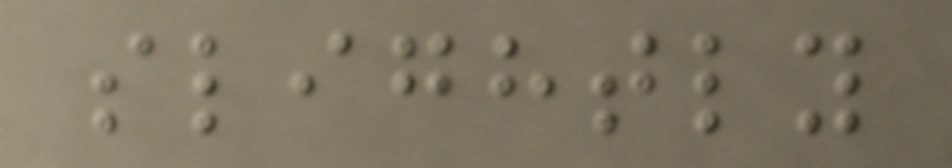slightly
